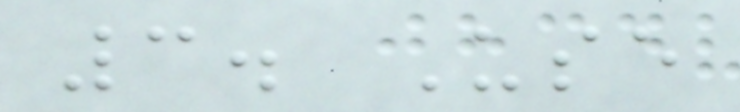3. Use
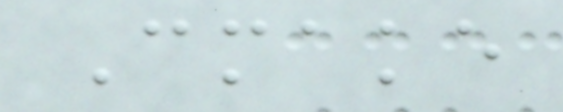Cmake
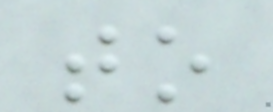to
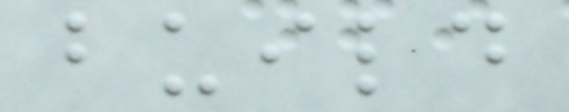build
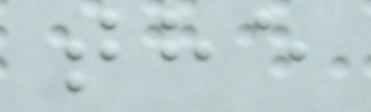the
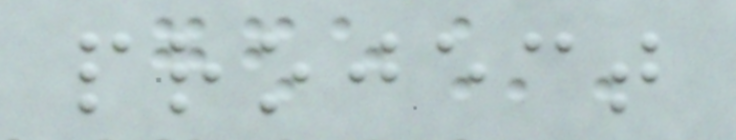project
